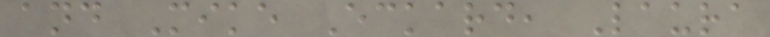and Mike Eckard, Laura
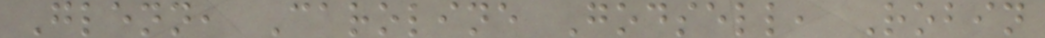Glenn, Caroline Godsell, Robin
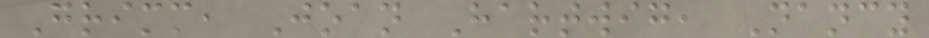Grimm, Joan Hartwig, Nancy
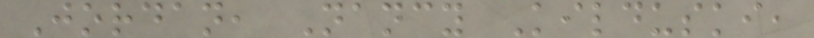Jordan, Nancy Kilduski,
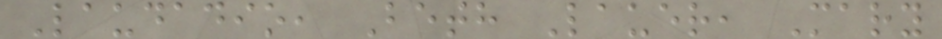Laudadio, Beth Lauer, Mary
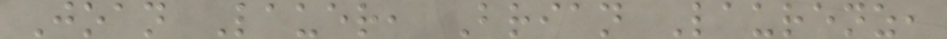Joan Lauer, Brian Laurenz,
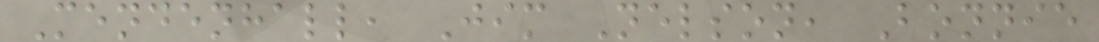Mendenhall, Jim Nelson, Bonnie
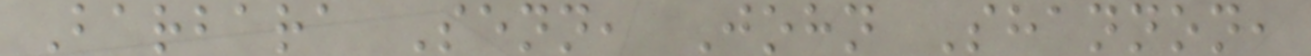Barbara Senn, John Shannon,
